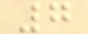7
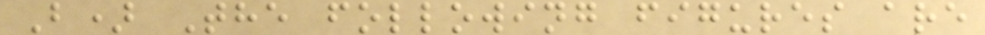B) The following figures are
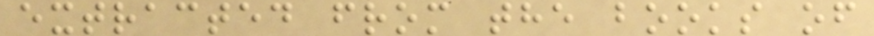extracted from the books of
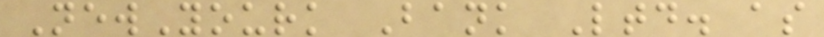NewYourk Bank Ltd. as
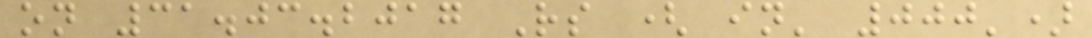on 31.03.2017 Rs ( in' 000')
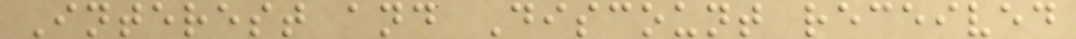Interest and Discount received
